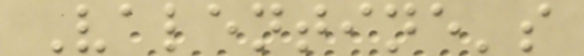Valentine's
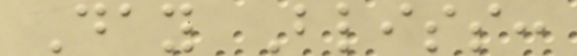Day Bliss:
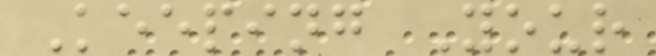Keeping Your
